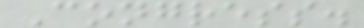Congress.
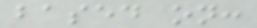based on:
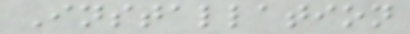Installation
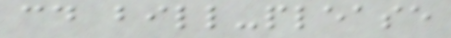cd bill-please
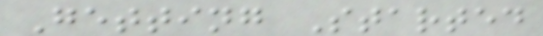Getting Started
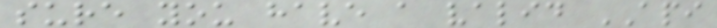sure you have a valid API
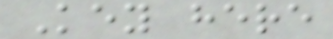Key here
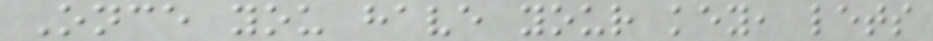Once you have your key, lets
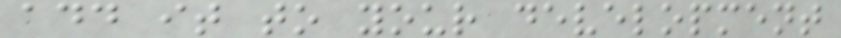add it to your development
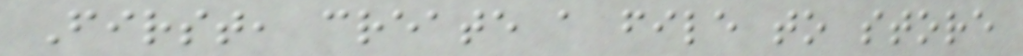First, create a file to store
